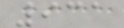931
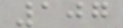107
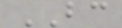BC
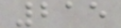215
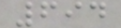694
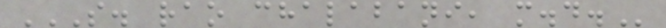S. RAO CHALABANI, M.D.
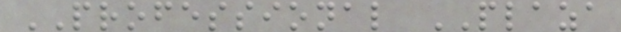PROFESSIONAL PLAZA
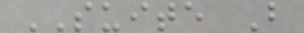SUITE B
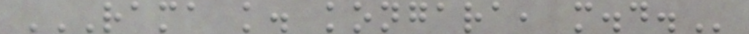RAMA K. KONGARA, M.D.
